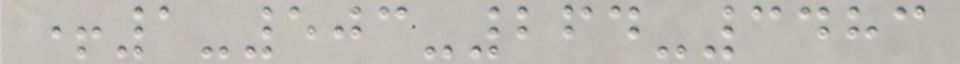+1-503-264-3483
